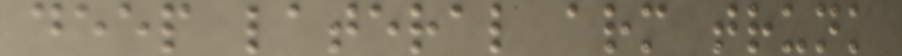deep lateral arm trunk
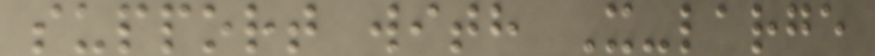support with X-large
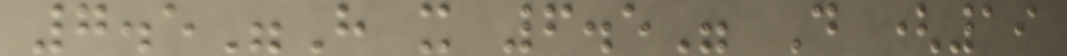7.5"H x 6.5" D (19
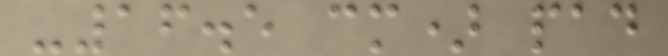-16.5 cm) pad
